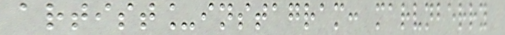artist_instagram: marvnberry
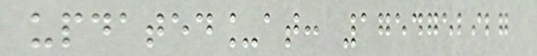updated_at: 1754752927
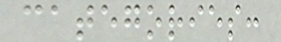categories:
